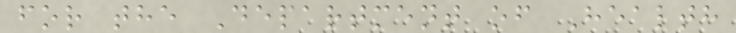for the Department of Health
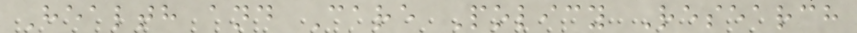Health and Care Policy Research
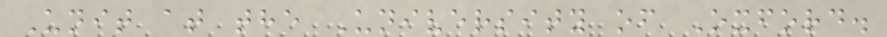Unit at the University of Oxford.
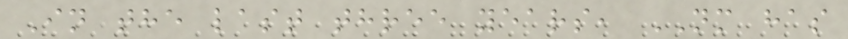In the last three years, NM has
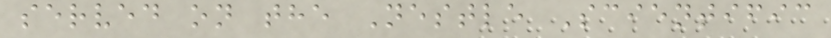served on the Nestle Scientific
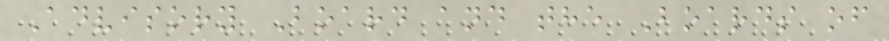Advisory Board and the Boards of
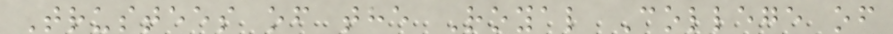Trustees of the Royal College of
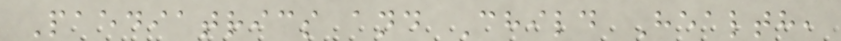Paediatrics and Child Health,
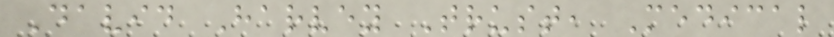David Harvey Trust, Medical
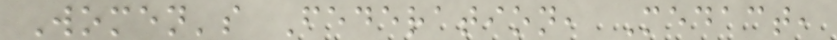Women's Federation, Medact,
